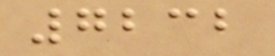7232
